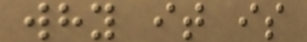why it is
